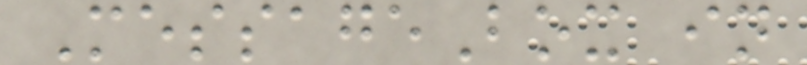MessageBox in
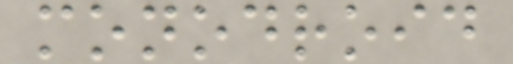monodroid
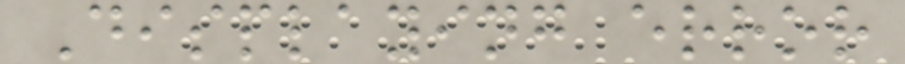Displaying error
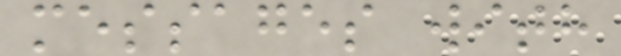messages with
